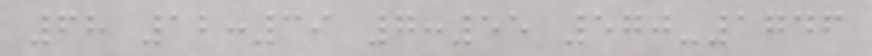68 12:39 7:55 570-1746
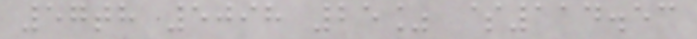57th 5098 25% $114.53
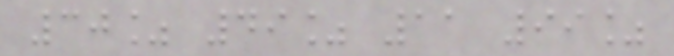30% 49% 11 99%
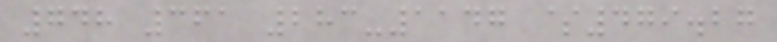748 361 283-1147 $479.27
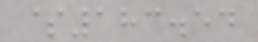$183.54
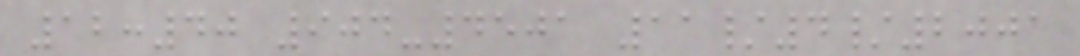12:40 904-4501 11/4/2001
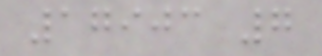17903 7
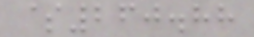$260.88
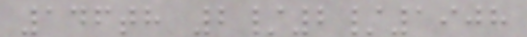146th 2/2/1908
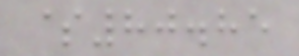$80.85
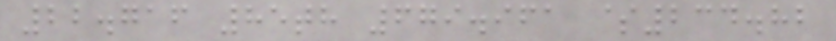22.716 85th 679.961 $234.82
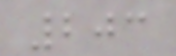203
